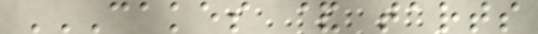CAKES & TARTS
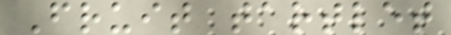Fruit tartlet
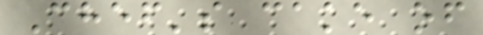Chef's cake of
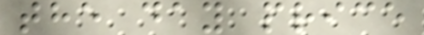the day price
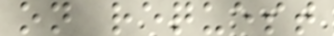on request
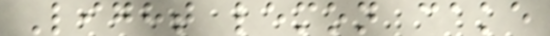Light lemon cake
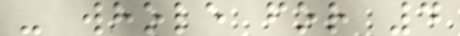- whole for 4
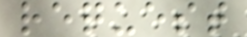request
